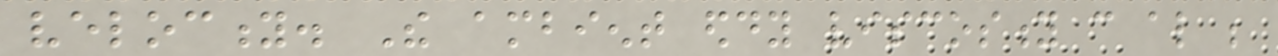velocity. The ambient eddy viscosity can also be
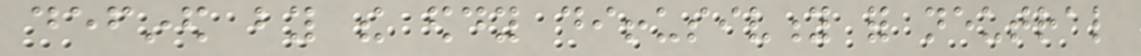defined by the eddy diffusivity for neutral
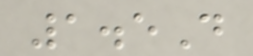1.5D
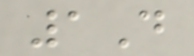1D
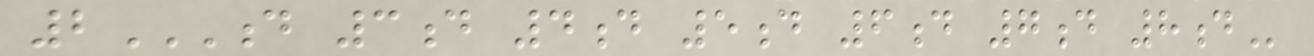2D 3D 4D 5D 6D 7D 8D
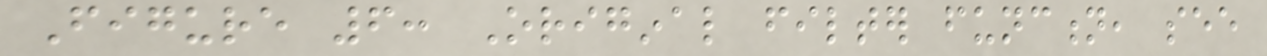Figure 6: Original filter function, see
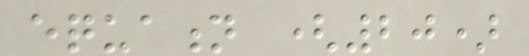equation (20)
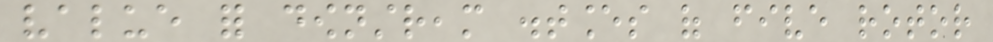value for downstream distances of five rotor
